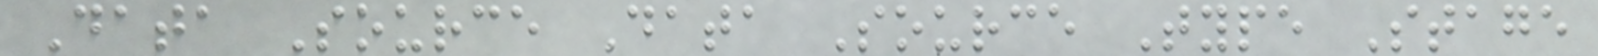Data Source Data Source Type Stage
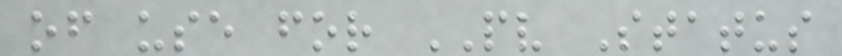of use for PV Status
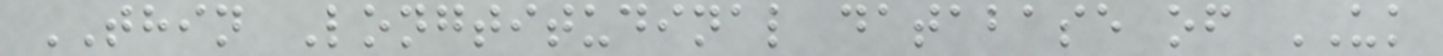THIN Longtitudinal database of UK
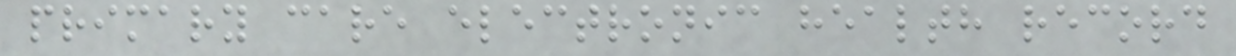primary care electronic health record
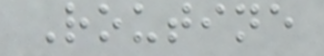Routine
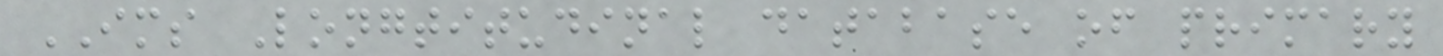IMS Longtitudinal database of primary
